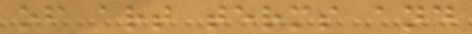of art terms and
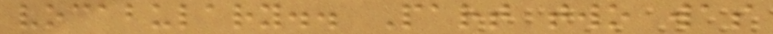vocabulary.. Part two was
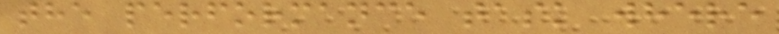the performance task where
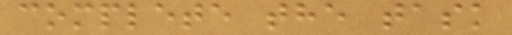complete the task
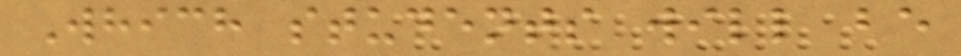Which students will be
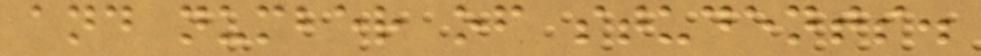and number of students.
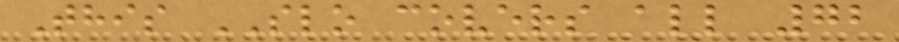This SLO covers all 72
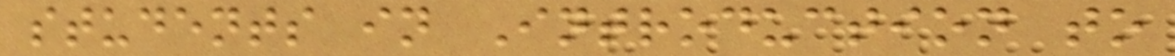students in Introduction to
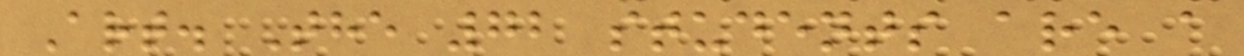Art. The 72 students are a
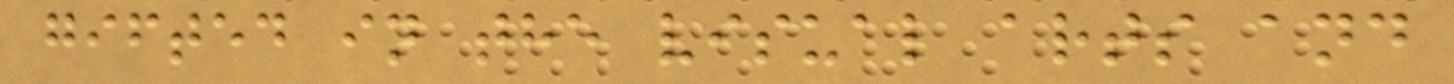gifted in the visual arts and
